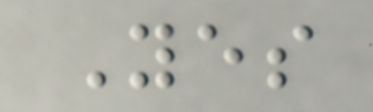Yes
